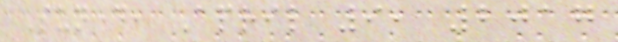Sunday, April 9, 2017
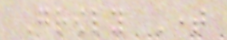Growly Time
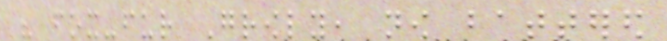his fox-fur Growly, now battered
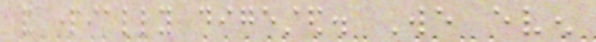and partially digested. We even
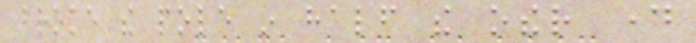broke the pole in half the other day
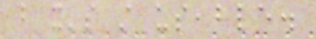but it's still useable.
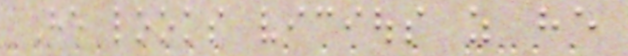He looks vicious as he
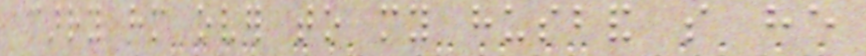carry him over to my husband so he
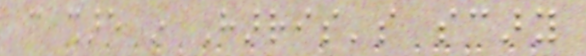can share in Harris's scary
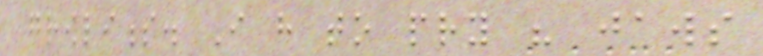growliness. I have to pry his jaws
